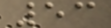53
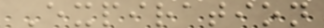Expiration
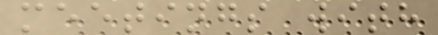meetings with
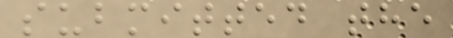submitted the
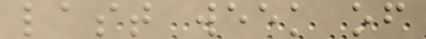last week of
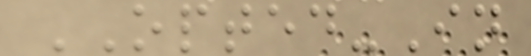OPTED-In
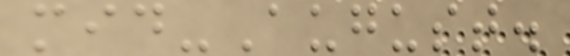mid-August.
